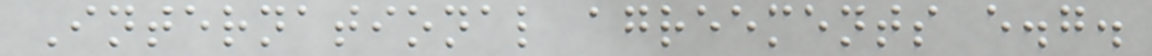International agreements e.g.
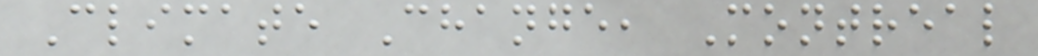Climate Change, Montreal
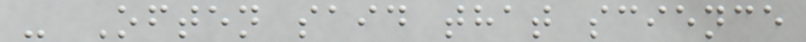- Often said that science
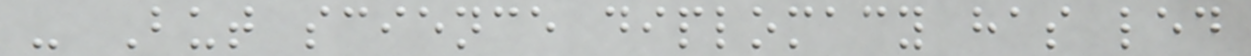- But science diplomacy has led
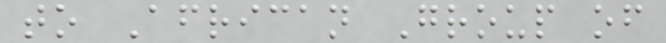to African Group of
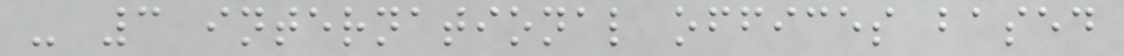- 3 international offices based
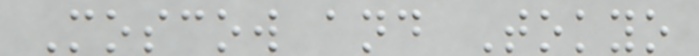Moscow and Tokyo
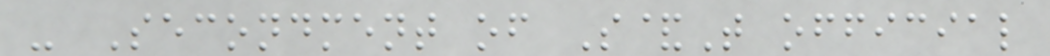- Secondment of S&T official
